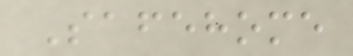Safehome
